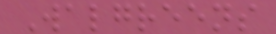Walgreens
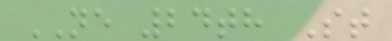NE 24th St
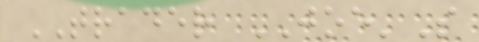TRADER JOE'S
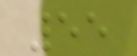55
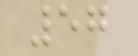57
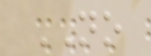NO
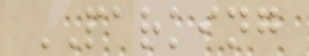PARKING
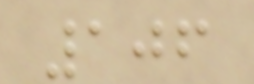106
